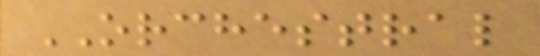ORCHESTRAL
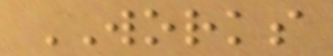WORKS
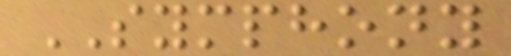SYMPHONY
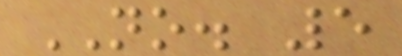NO. 5
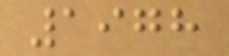1978
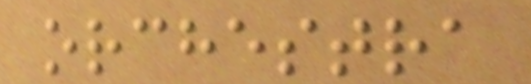orchestra
